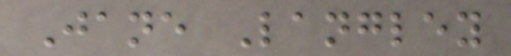Jane Langley
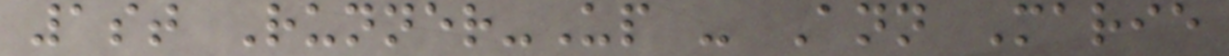1st Runner-Up - Ann Marie
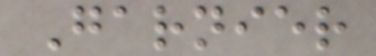Garnier
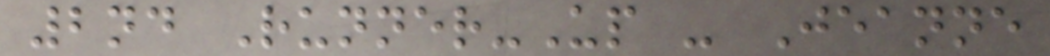2nd Runner-Up - Jeanne
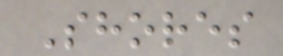Shores
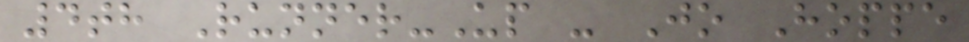4th Runner-Up - Jo Hoppe
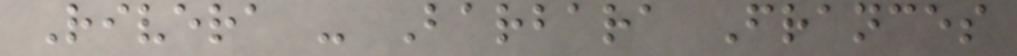Rivera - Barbara Frances
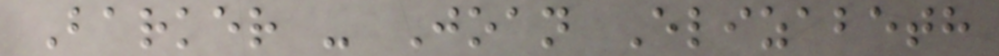Barker - Joan Elizabeth
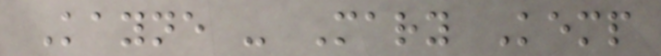Kayne - Mary Kemp
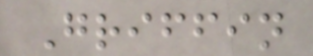Griffin
